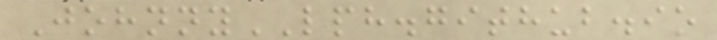JohnnyLPH.github.io
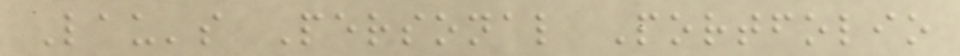Lau's Personal Portfolio
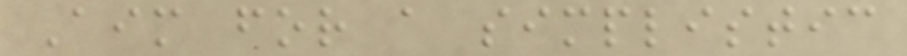Aim for a simplistic
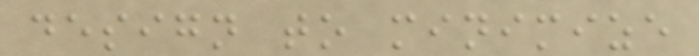design to minimize
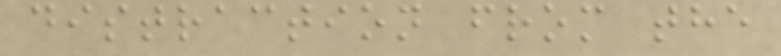distraction from the
